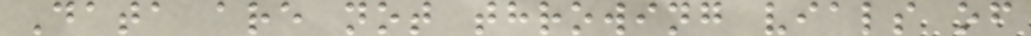Data are not throwing vials of
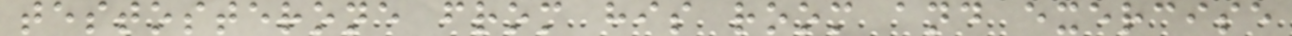testosterone from his room and exercise
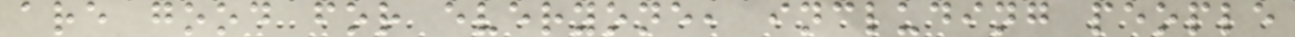are good for everyone, including people
